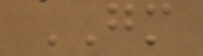GM
